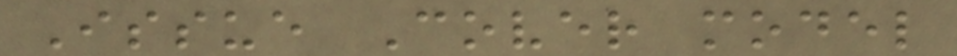Issue Cover model
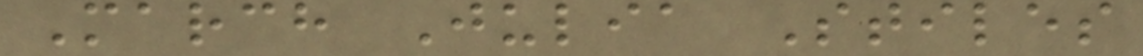March Julia Stiles
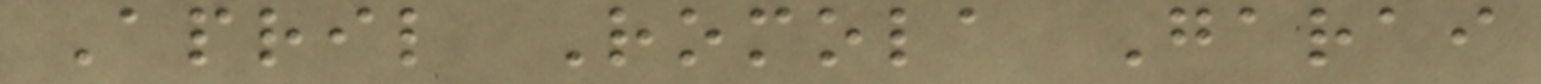April Romola Garai
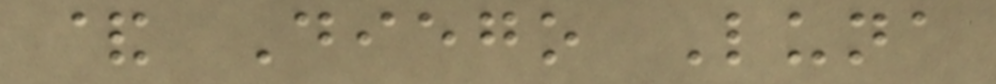& Diego Luna
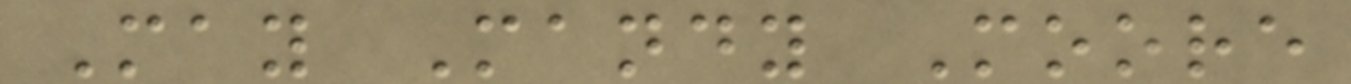May Mandy Moore
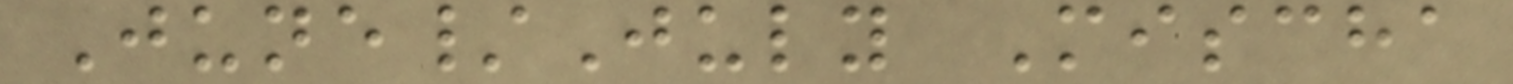June/July Mischa
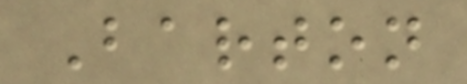Barton
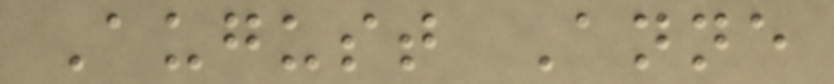August Anne
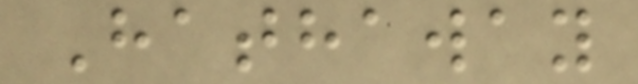Hathaway
